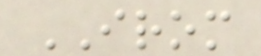IROM
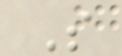S
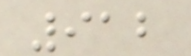912
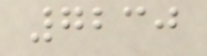7230
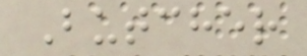Butcher
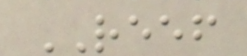REEF
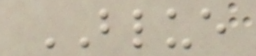BLUE
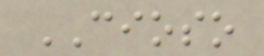CIOSO
